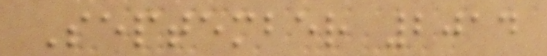September 2014
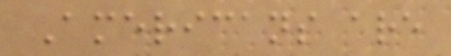Americans are
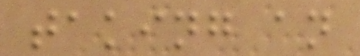taking an
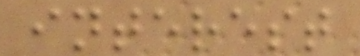interest
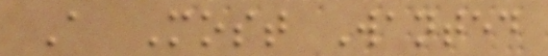A Most Wanted
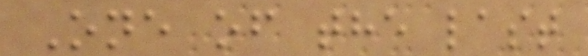One of the last
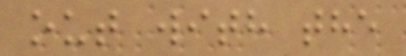out with the
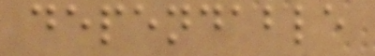dependable
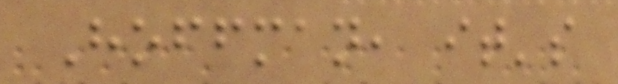Hoffman, it's
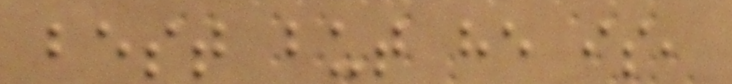best but he is,
